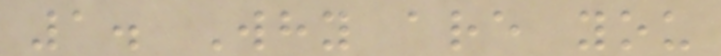1. Why are you
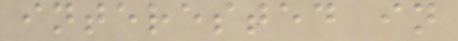interested in
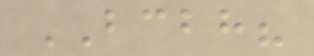BCBH?
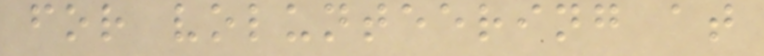for volunteering at
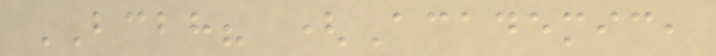BCBH? (Academic,
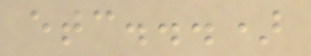etc...)
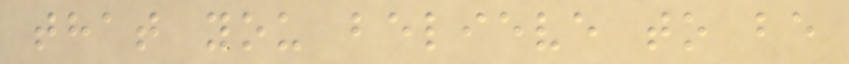that you believe to be
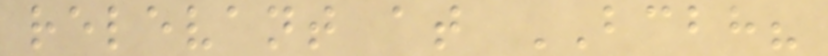relevant at BCBH?
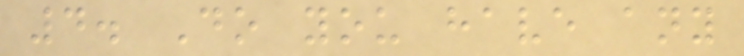4. Do you have any
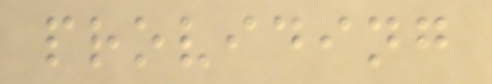providing
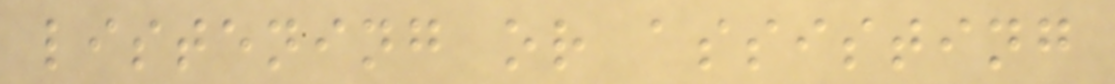listening or assisting
